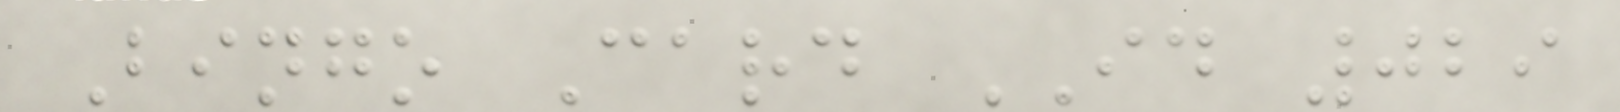Bingo Card ID 029
